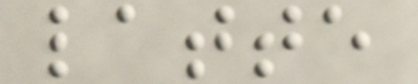latte
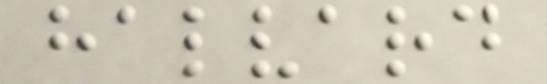halvard
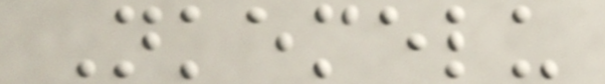Nkemelu
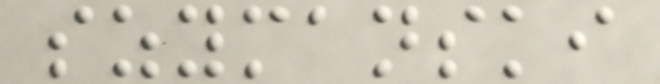szymanski
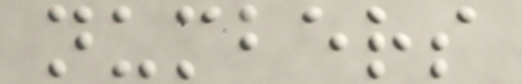numbers
